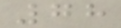78
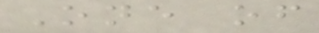One of
